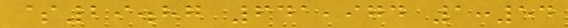$29.87 641,974 1:54
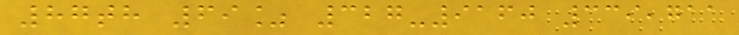87th 69% 327-9160 339,711
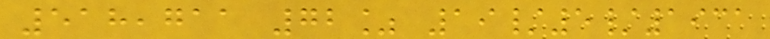518,711 72% 19/5/1931
